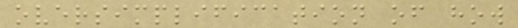oversimplification of how
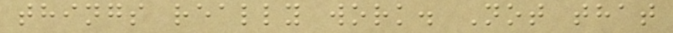things really work. Not that
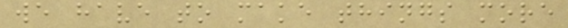we have to make things more
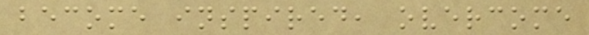become inspired, overcome
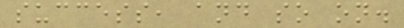success, and so on.
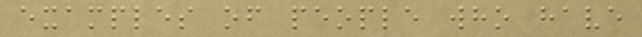examples of people who have
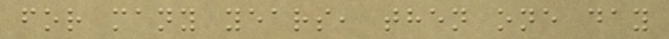for many years, then one day
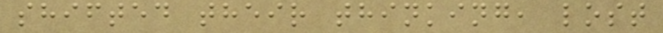shifted their thinking, lost
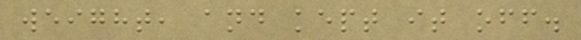weight, and kept it off.
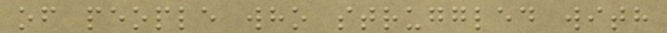of people who struggled with
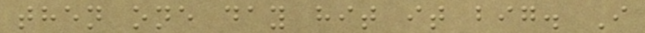then one day hit it big. I
